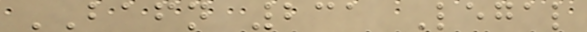BAFN 231 Legal
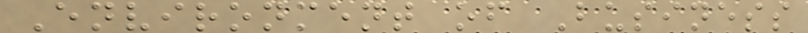Environment of Business
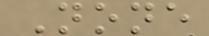None
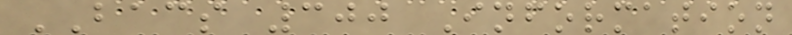BACS 300 Information
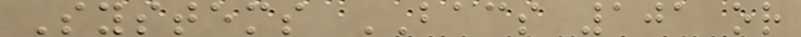Systems BACS 101 or
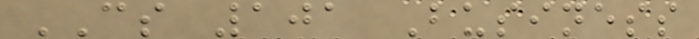CS 101 Business
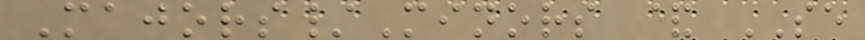Majors/Minors & SE
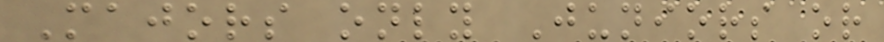Majors only Juniors or
